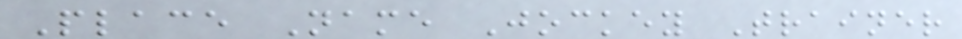Place Name Jockey Trainer
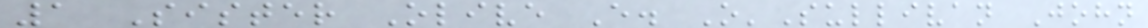1 Sister Olive E. O'Sullivan John
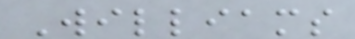Williams
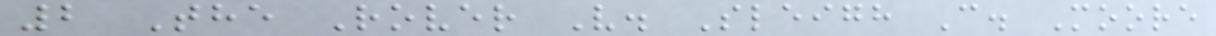2 The Rover V. Sleigh C. Moore
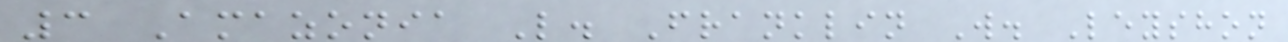3 Amazonia L. Franklin W. Leyshon
